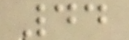44
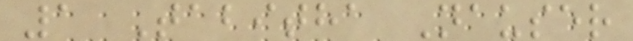1 Tabitha Nauser
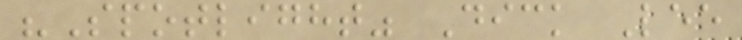"Spotlight" Dick Lee
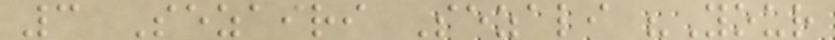3 Sezairi Sezali "Your
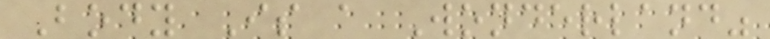Body Is a Wonderland"
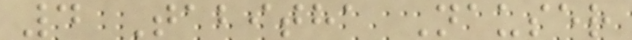4 Tabitha Nauser
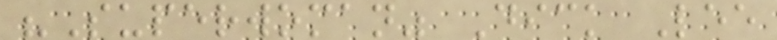"Superwoman" Dick Lee
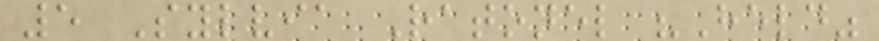5 Sylvia Ratonel "Held"
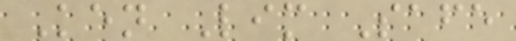Ken Lim Safe
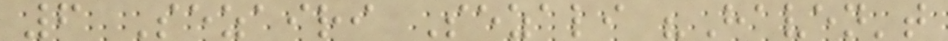6 Sezairi Sezali "Haven't
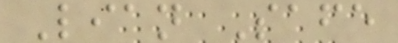Lian Safe
